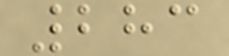283
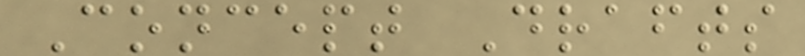Concept Drafts
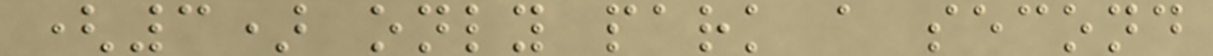(3) only park a second
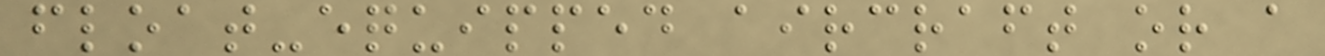float-equipped aircraft or a
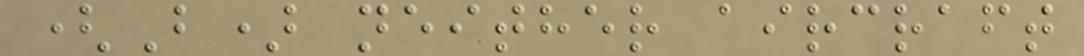(B) neither aircraft
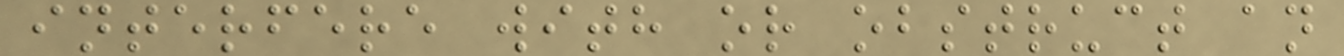interfere with or obstruct an
